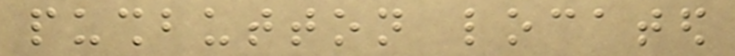pushbutton located
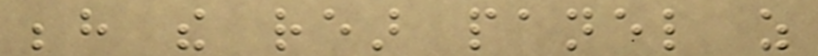behind the rear panel as
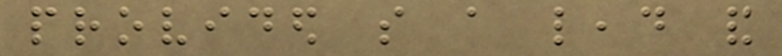provided so a lead and
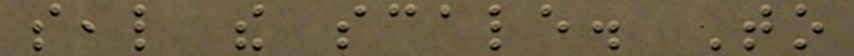seal the scale. To
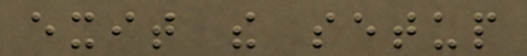exit the setup
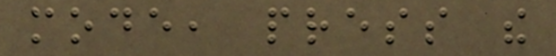mode, press the
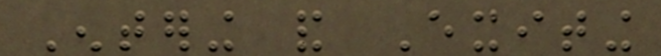Entering and Exiting
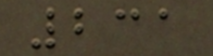231
